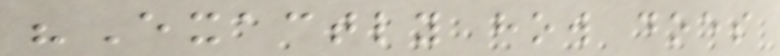"Exactly how does
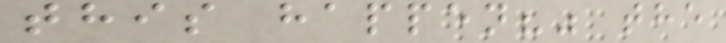this happen?" the
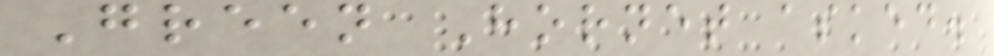Green Hornet asked.
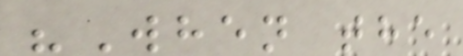"When the
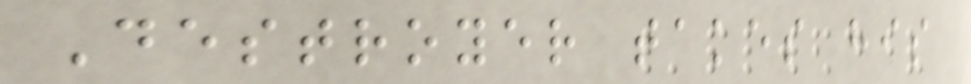Destroyer takes his
